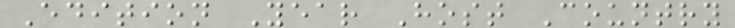Edition Year Host Country
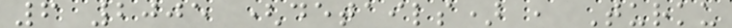6 2005 (details) , Turku
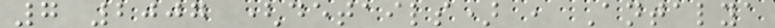7 2007 (details) , Antalya
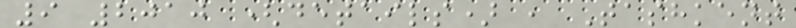9 2010 (details) , Tashkent
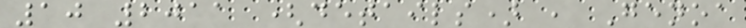10 2011 (details) , Genoa
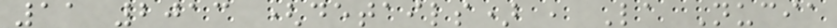11 2013 (details) , La Nucia
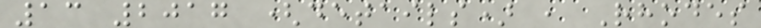13 2017 (details) , Rhodes
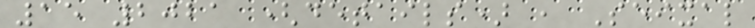15 2021 (details) , Seixal
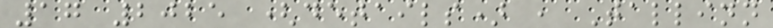17 2025 (details) , Tallinn
